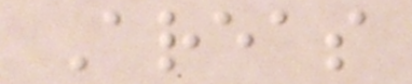Areas
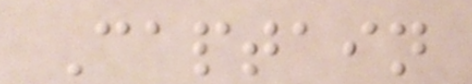Captain
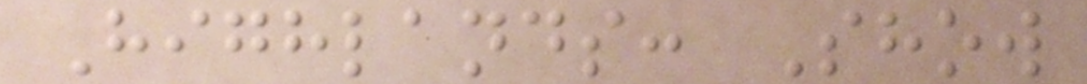Highlands: Show
